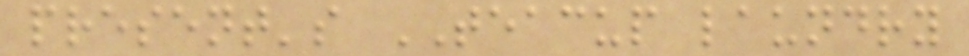present's TEACUP laundry
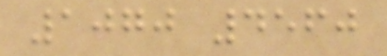1070 4560
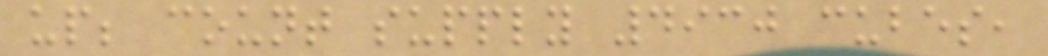up; count supply 4930 cubes,
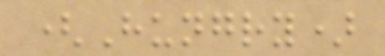(Hungry)
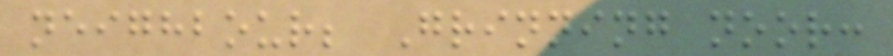neighbour; Grinning noor:
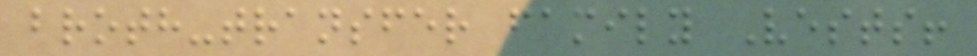broth-transfer family Vests!
